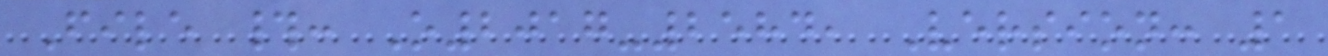File #: O2017-2584, Version: 1
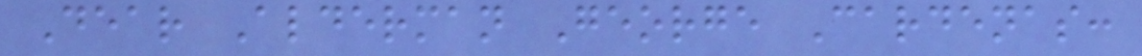Dear Alderman George Cardenas:
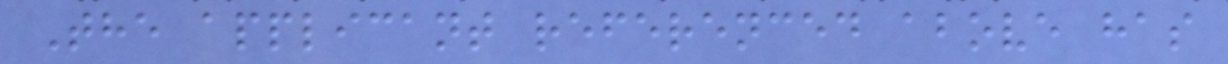The applicant referenced above has
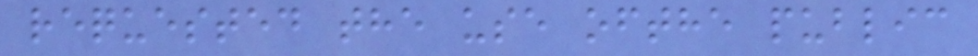requested the use ofthe public
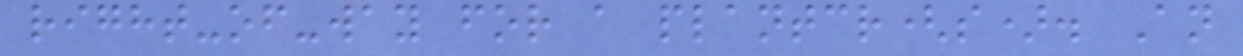right-of-way for a plantcr(s). An
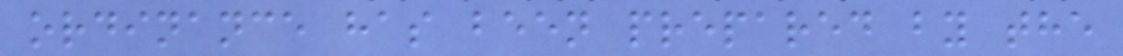ordinance has been prepared by the
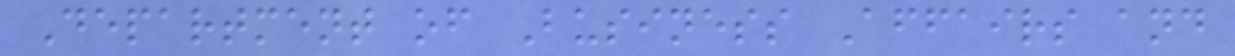Department of Business Affairs and
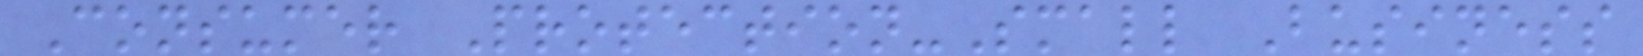Consumer Protection-Small Business
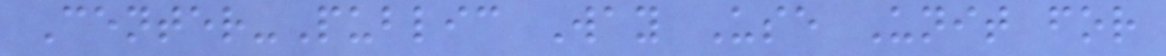Center-Public Way Use Unit for
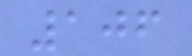106
